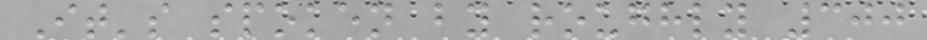It's spoken by roughly 300
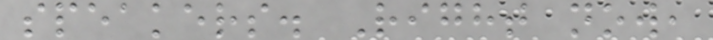speakers. Right now,
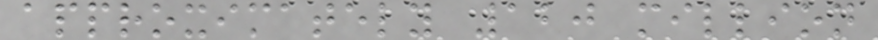approximately 120 million
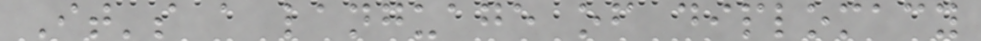It's a language of diplomacy
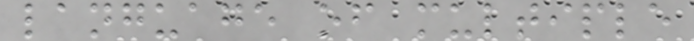language of multiple
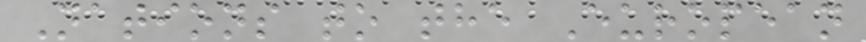Nations to the European
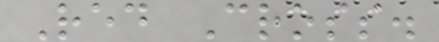Red Cross.
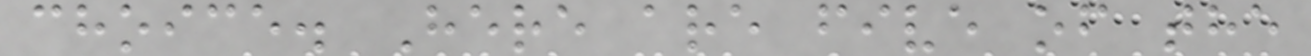choice. Here are five of the
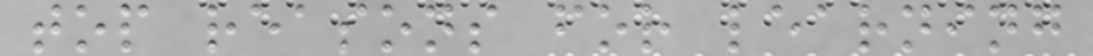top reasons for learning
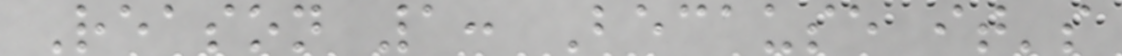Reason 1: Because it's
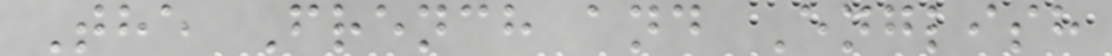The French and English
